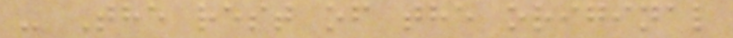- The rest of the original
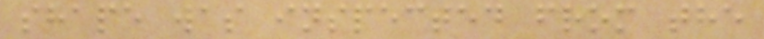shape was inspected from the
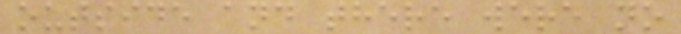outside and there were no
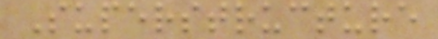Superstructure
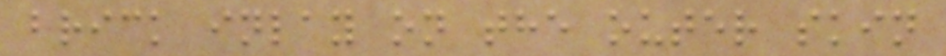brick inlay on the outer skin
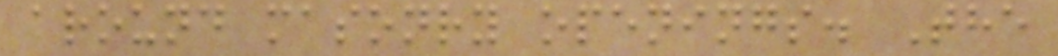around masonry openings. The
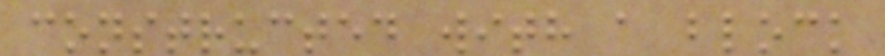constructed with a block
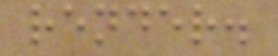render.
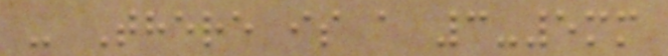- There is a 3-5mm
